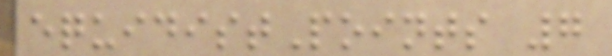equidistPoints 7
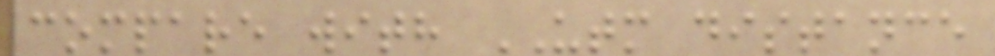compare with UTM distance
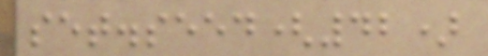set.seed(42)
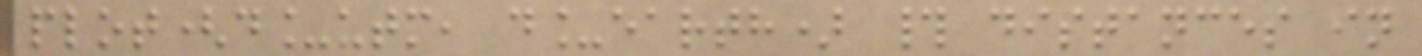plot(d_utm, d_earth) # distances in
